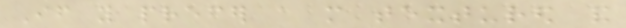If you prefer a more textured and
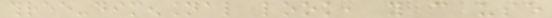three-dimensional look, you can use
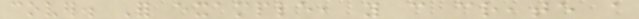cover. For example, you can create a
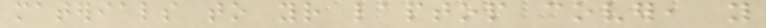materials to your laptop cover, you
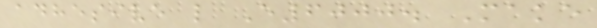adhesive like E6000. Make
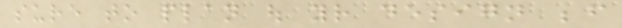sure to plan out your design before
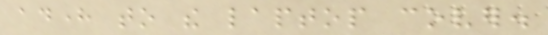adhere to the laptop cover.
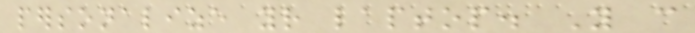personalize your laptop. You can
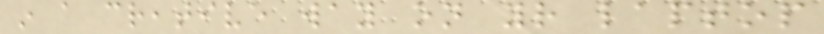in a creative way on your laptop
